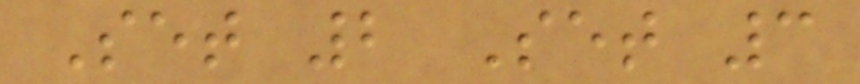Set 2 Set 3
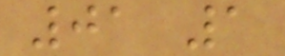01 1
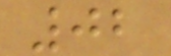02
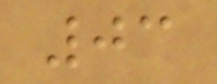03
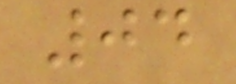04
